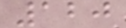120
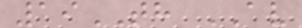19TH AV
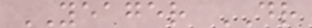YEAGER DR
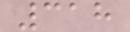318
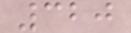320
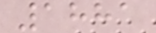1881
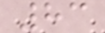83
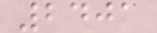2401
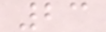23
